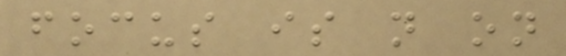focus is not on
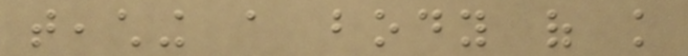teaching a body of knowledge
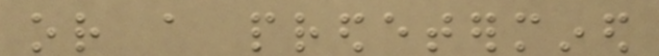or a predetermined
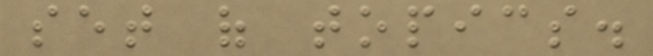set of topics.
